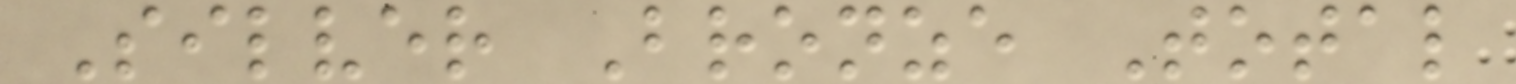Silver Bronze Total
